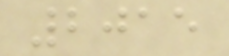2015
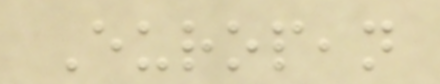European
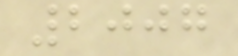2007
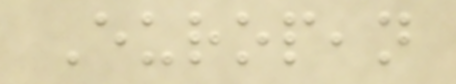European
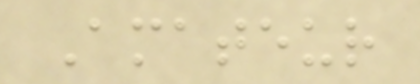Amateur
